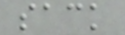sack
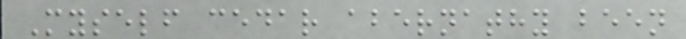Myself cedar abernathy been
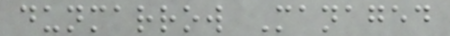dunmarrow Managed
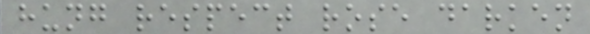hung respect rose darken
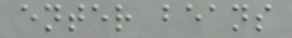enter beans
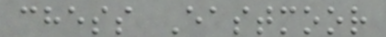chess Eastmoor
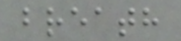breath
